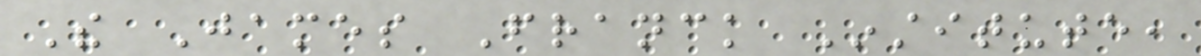The James Franck Institute,
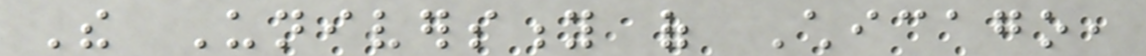The University of Chicago,
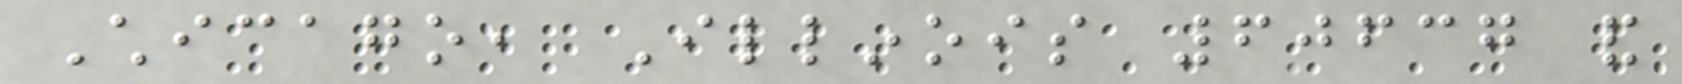Chicago, Illinois 60637 and
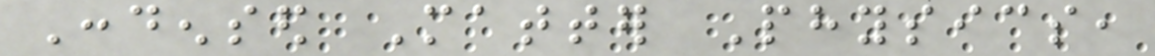Condensed Matter Physics,
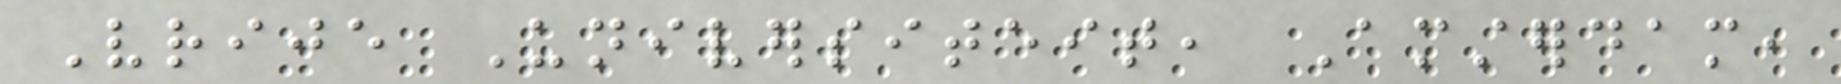Vrije Universiteit, Amsterdam,
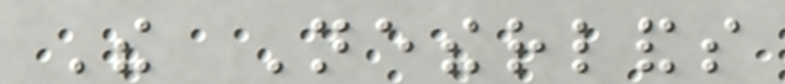The Netherlands
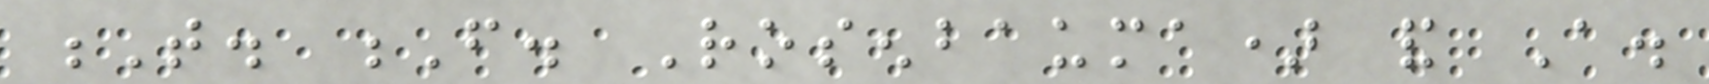T. F. Rosenbauma) and A.
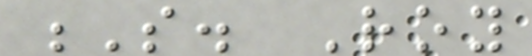S. Roy
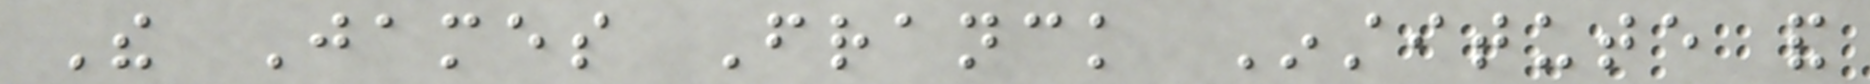The James Franck Institute and
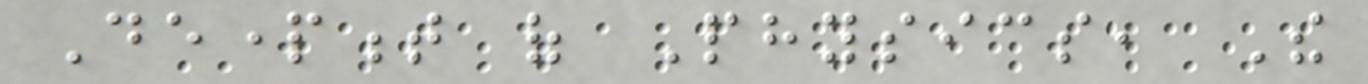Department of Physics, The
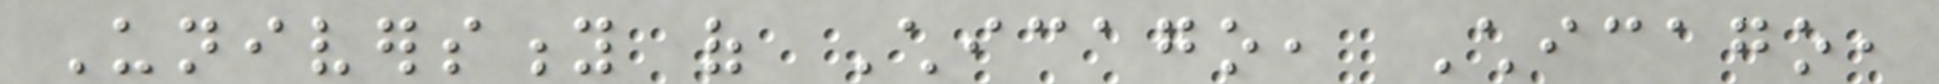University of Chicago, Chicago,
